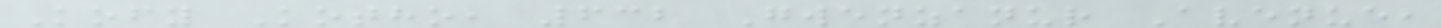Kofy Kotho, 632 Gwenzanur Avenue,
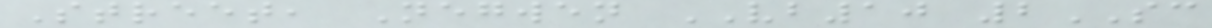Street, Negwen VB10 2SC
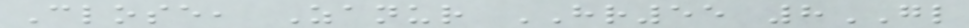Close, Zanur HR55 8GL
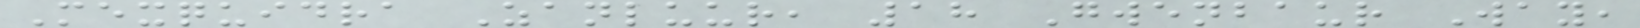Mexquidra Zanluur, 18 Gwenbaur Way,
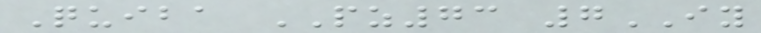Quiba PZ73 7IY
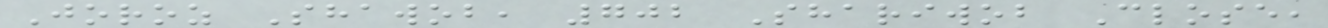Joroz Shawob, 702 Shariwob Close,
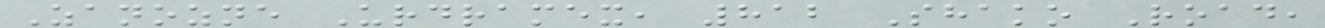Zanozne Urdramex, 812 Shako Road,
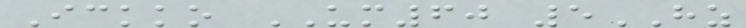Ickko UM60 5HZ
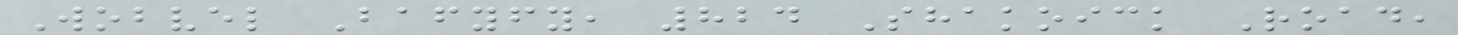Wobvel Bafyfy, 824 Shakoick Road,
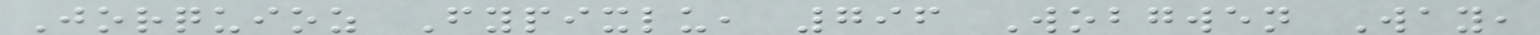Jorquioz Fypixlu, 796 Wobgwen Way,
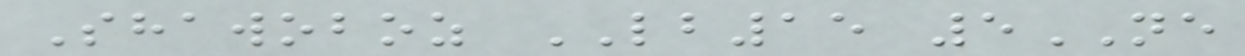Shawoboz LB15 5NE
